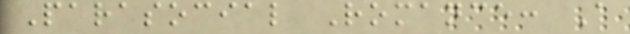Parasocial Romance: A
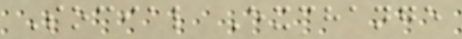Social Exchange
